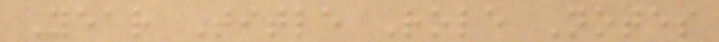Year Title Role Notes
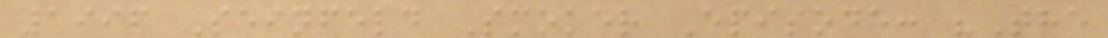1996 Seinfeld Smoker Episode: "The
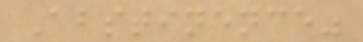Abstinence"
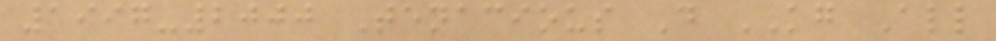1997-2000 Tenacious D KG All
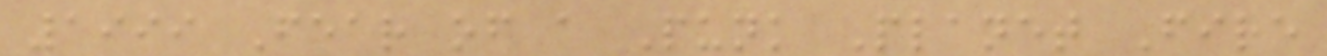1999 Fear of a Punk Planet Fire
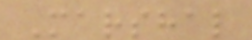Marshal
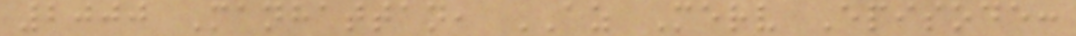2000 Manhattan, AZ Merv Episode:
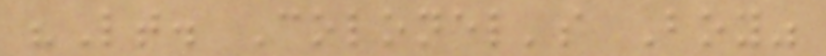"Lt. Colonel's Boy"
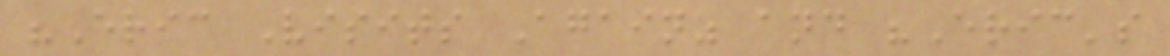"Eric Visits Again" and "Eric's
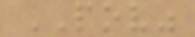POV"
